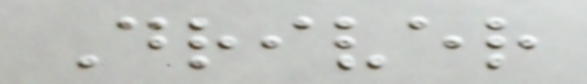Driver
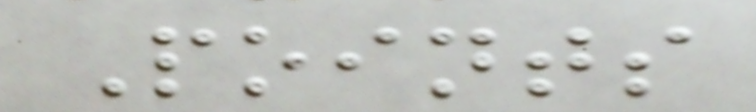Points
